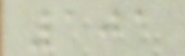101
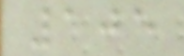105
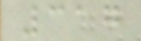317
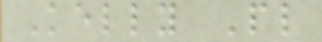Kelly Pl
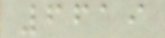6619
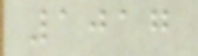1017
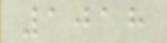1018
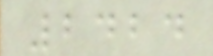2424
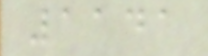1141
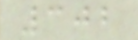302
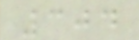304
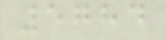5784
